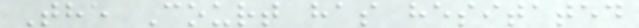The Court has hesitated
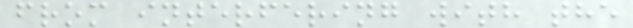from interfering with the
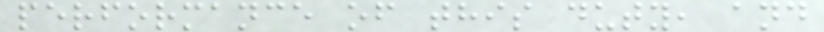performance of this duty, and
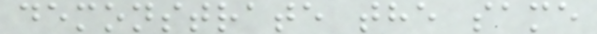demonstrate the same
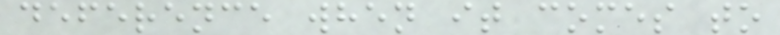deference when it comes to
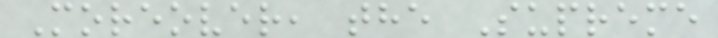Moreover, the Supreme
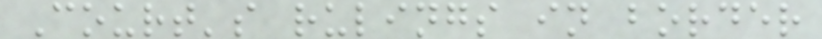Court's rulings in border
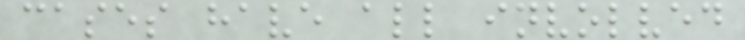cases have all involved
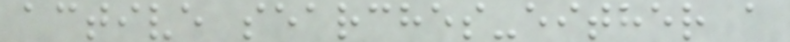active searches-either a
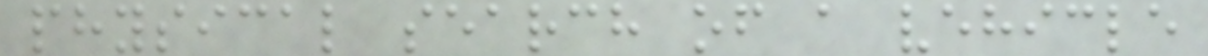physical search of a vehicle
